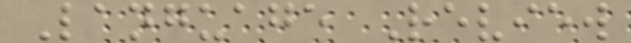Language Review
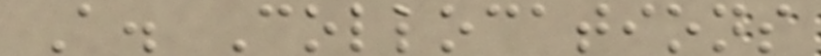A. Collocations
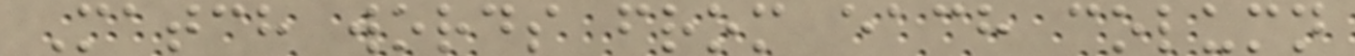Match words from each column
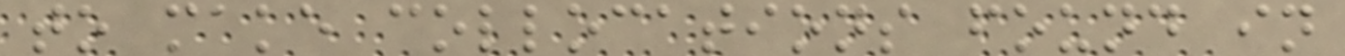to make collocations found in
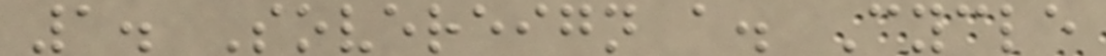1. Sovereign a. Cycle
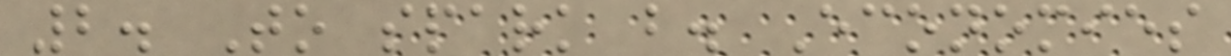2. To spark b. Economies
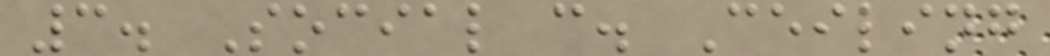3. Social c. Ceiling
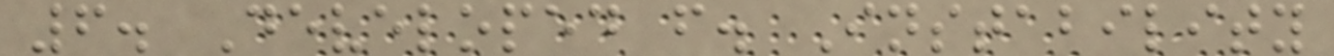6. Developed f. Instability
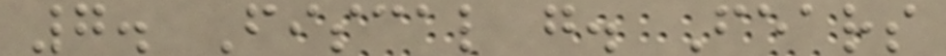7. Fiscal g. Fears
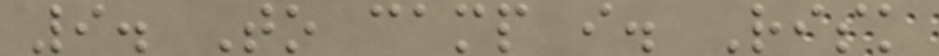9. To camp i. Risk
